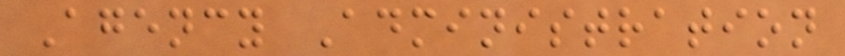Agency Administration
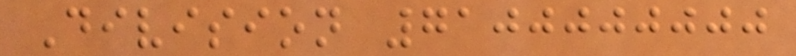Division 7100000000
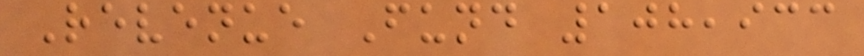Revenue Fund 108,933
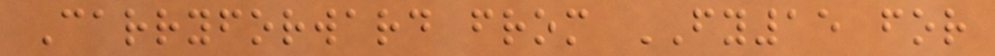Carryforward from FY15 for
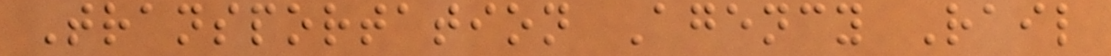Transportation Agency Rail
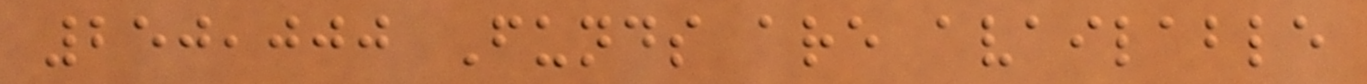250,000 Funds are available
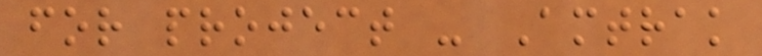for project - Amtrak
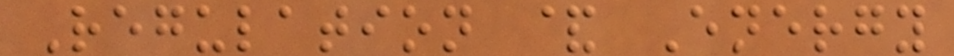Regulation & Energy
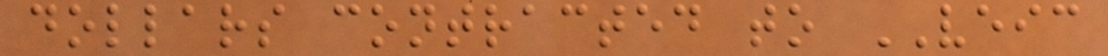dollars contracted to VEIC
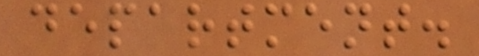department.
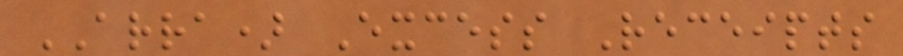ARRA) Excess Receipts
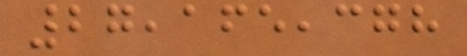27,165,378
